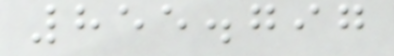855.797
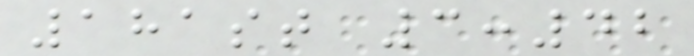181st 3:42
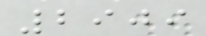2909
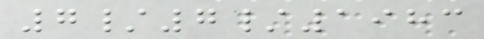7/7/1983
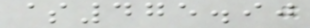$475.90
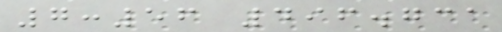7:56 496.731
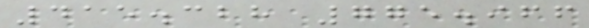415.328 775.966
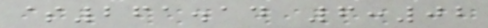$261.14 6:02
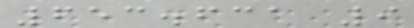653.631 9
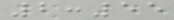2:55
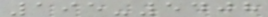195-5408
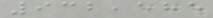932,585
